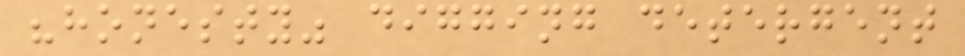"honesty" digging detergent
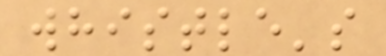whistle's
